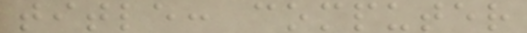title: computer
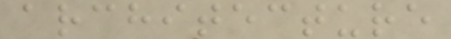architecture
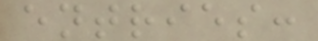entries:
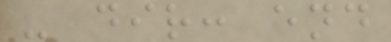- dir: end
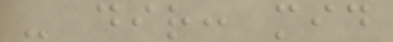- dir: mid
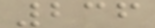236
